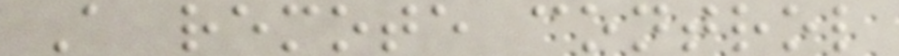A remote control
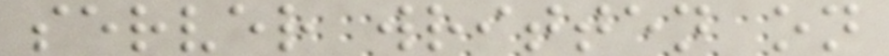server written on
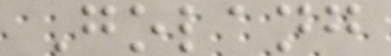Golang
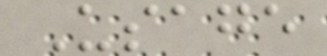Usage
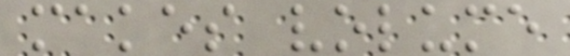makes volume
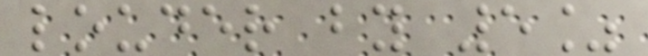louder by 5%
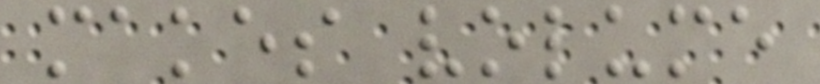makes volume
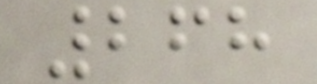268
